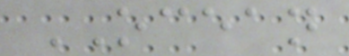OCEAN
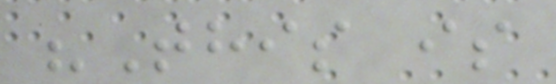"This is
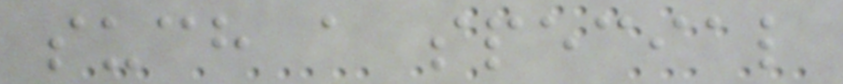such a special
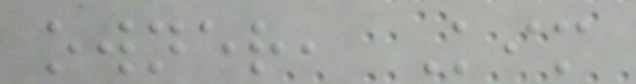owner, Kim
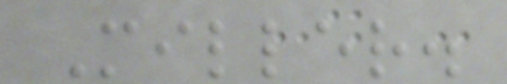Miller.
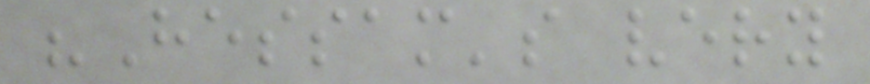"Hessam's very
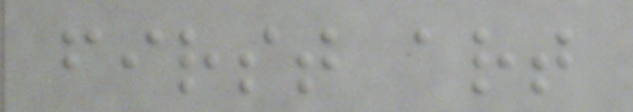first art
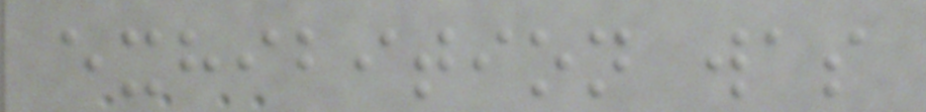exhibition was
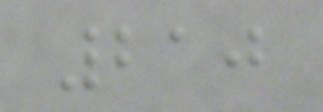210
